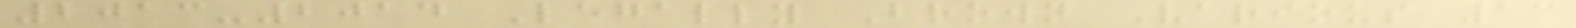2013-2014 Legally Brown Various 13
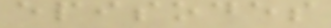episodes
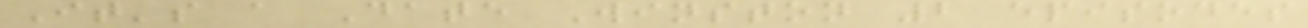It's a Date Winston 2 episodes
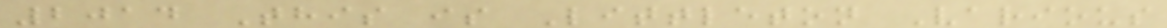2014 This is Littleton Various
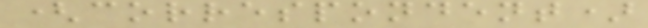(correspondent)
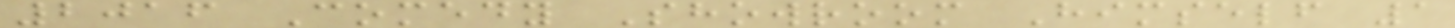2016 Comedy Showroom Himself 1
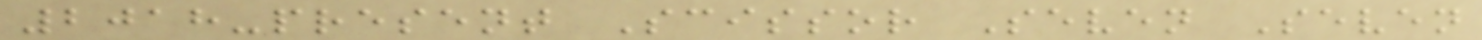2018-present Scissor Seven Seven
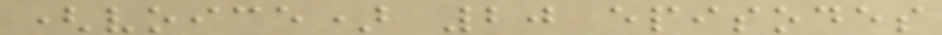(voice) 20 episodes
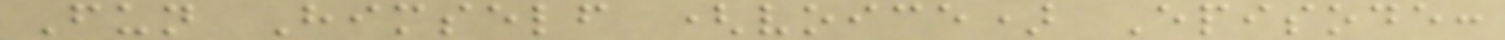Fun Himself (voice) Episode:
